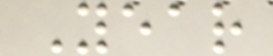Year
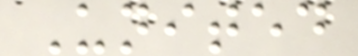United
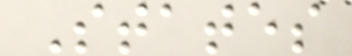States
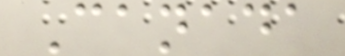Canada
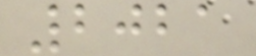2021
